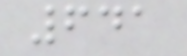641
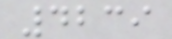4239
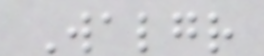Walgr
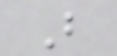B
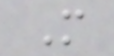M
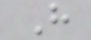H
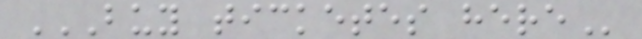BUY TICKETES HERE
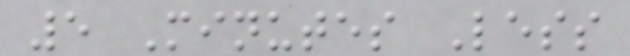5 Minutes Less
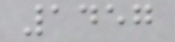1457
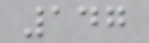147
